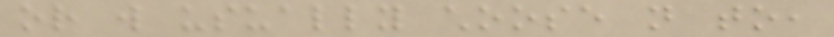or will usually choose not to,
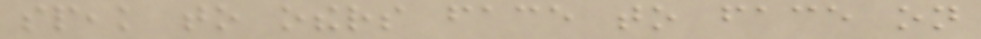speak to others face to face on
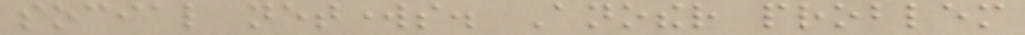social networks. Another problem
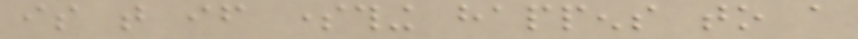is that if something happens to a
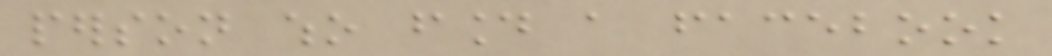person who found a facebook
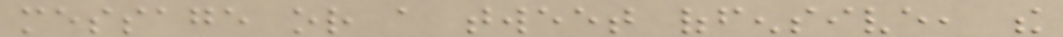message or a tweet offensive, the
